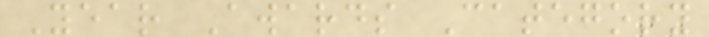Year Awards Category
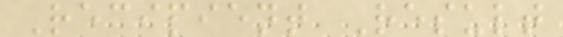Recipient Result
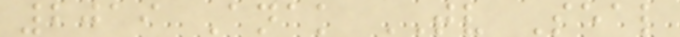2019 Anak TV Seal
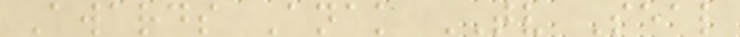Awards Anak TV Seal
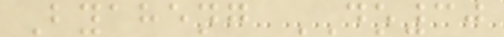Byaheng DO30
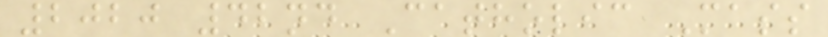2020 42nd Catholic Mass
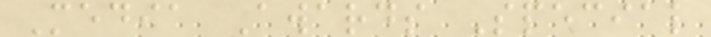Media Awards Special
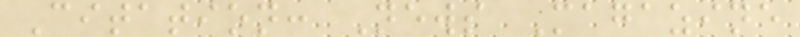Citation: News Magazine
